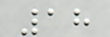18
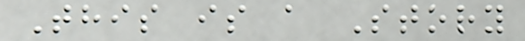This is a Story
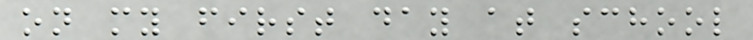on my first day at school
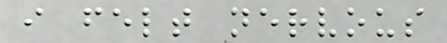i felt nervous
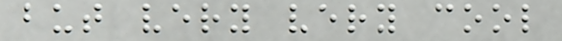but very very cool
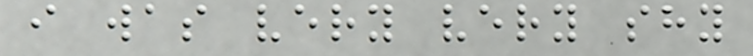i was very very shy
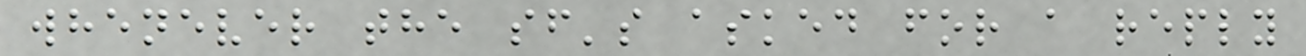whenever the sf's asked for a reply
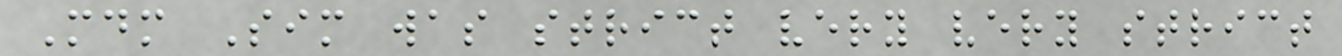Mdm Sim was strict very very strict
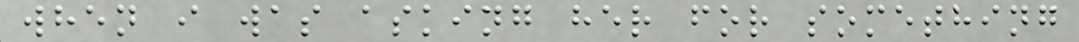when i was asking her for something
